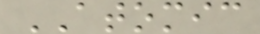ATOMIC
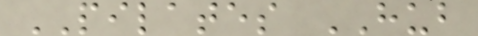PILATES HUB
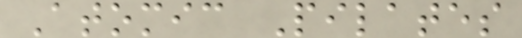Atomic Pilates
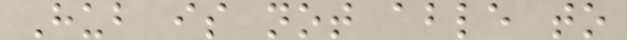Hub is not able to
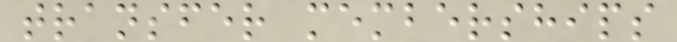transfer memberships
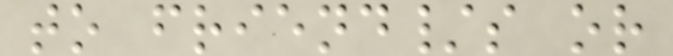to friend/s or
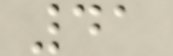41
